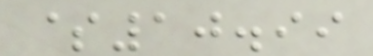$10.99
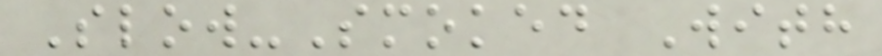Slow-Smoked With
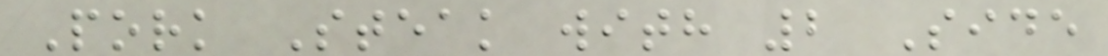Pork Steak with 2 Side
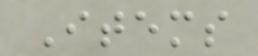Items
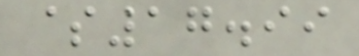$17.99
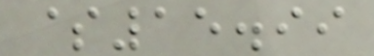$15.99
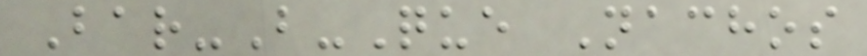Bar-B-Que Nachos
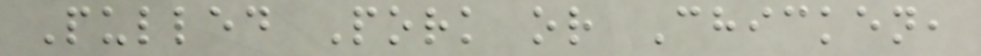Pulled Pork or Chicken,
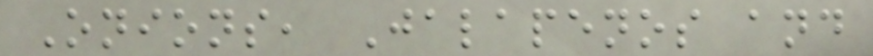Onions, Jalapenos and
